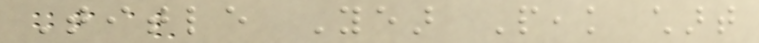Title Year Peak chart
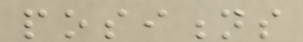positions
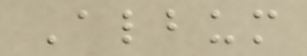Album
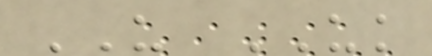US UK
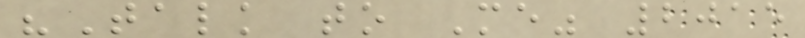"Talk to Me" 2015
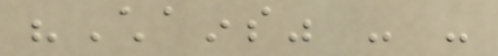"Chains" - -
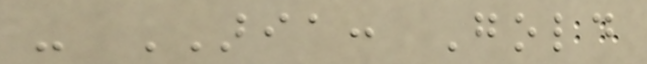- ARIA: Gold
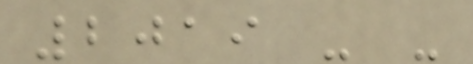2019 - -
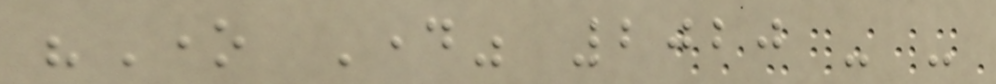"One Day" 2020 - -
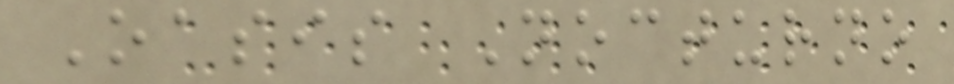Oasis Nocturno
